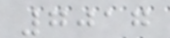7017
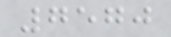7570
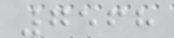7568
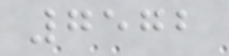7572
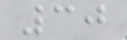30
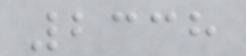2338
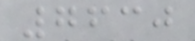7630
